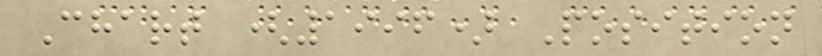Chart (1996) Position
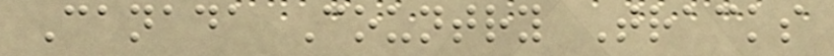Canada Country Tracks
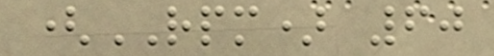(RPM) 60
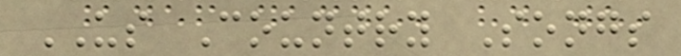US Country Songs
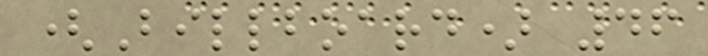(Billboard) 46
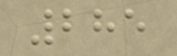285
